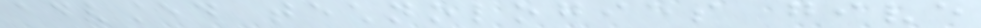advanced technologies give
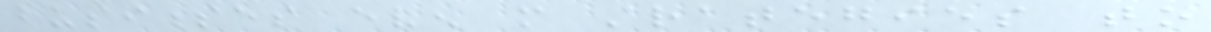businesses even more strategies to
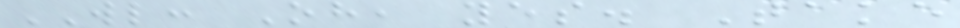WL: Oh, yes. Take
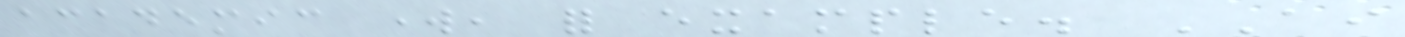academic work, for example. AI
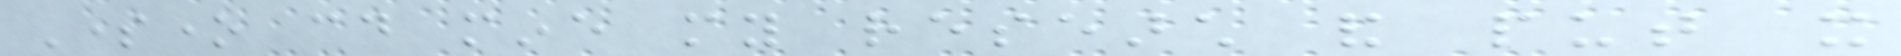Someone could mine my research and put it
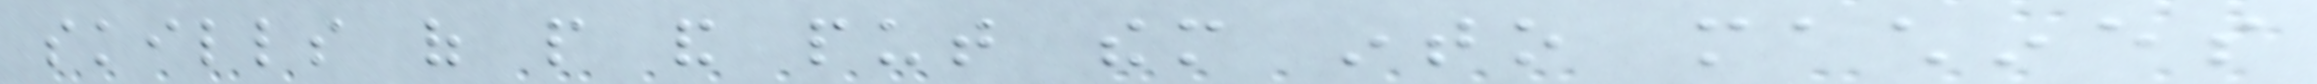skills of people and put them into machines
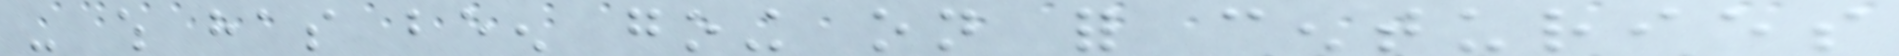- which has been going on for centuries
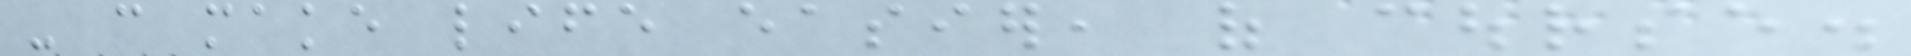- can make life easier, of course.
